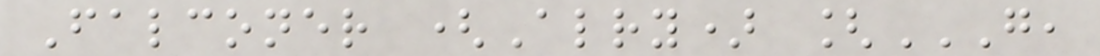Falconer (Alry) [G,
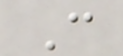C
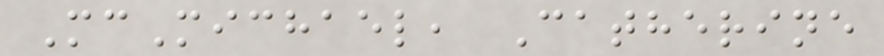McMichael, Catherine
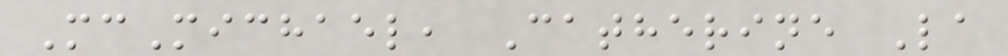McMichael, Catherine La
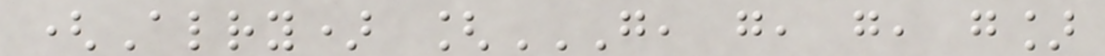(Alry) [G, G, G, G]
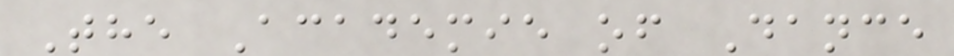The Academie of Dance
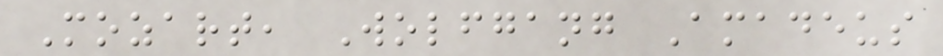Mozart, Wolfgang Amadeus
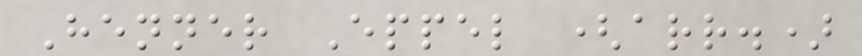Henner Eppel (arr.)
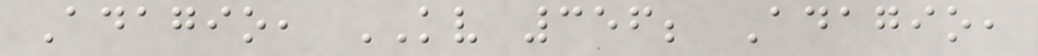Adagio, KV 356; Adagio,
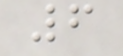6
